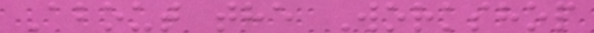About the Workshop
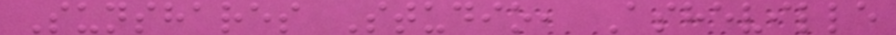Sunshares Studio, Asheville
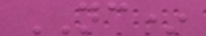NC*
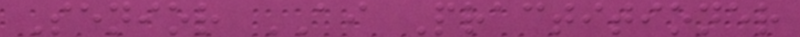Senior AI Practitioner
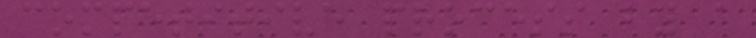competitive process by a
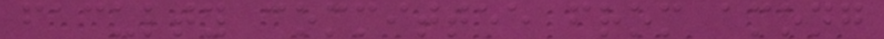faculty committee from among
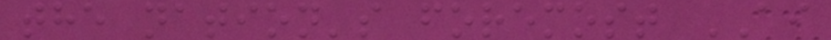the nation's foremost AI
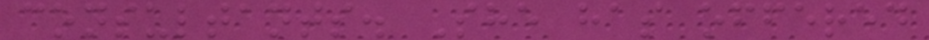consultants. She has offered
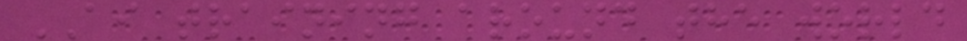AI training around the world
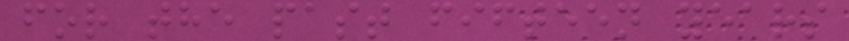for the past fifteen years
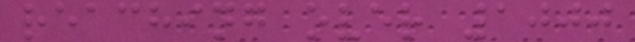reaching over 1000
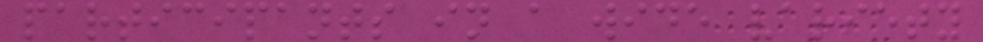participants in a wide variety
